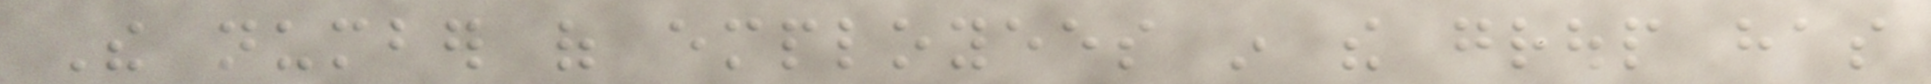The number of employees in the group has
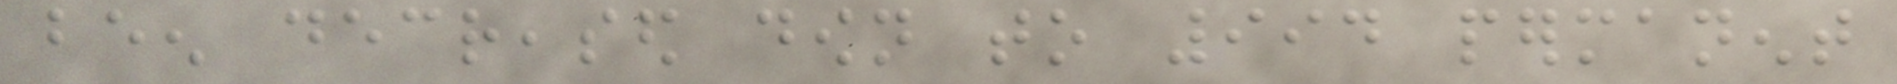been decreased down to 994 permanent
